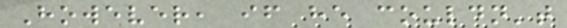However, if he couldn't
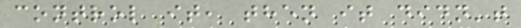control it, then it didn't
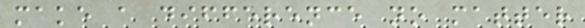make a difference no matter
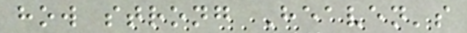how strong Heaven's
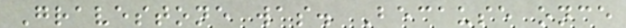Gravestone was. Because once
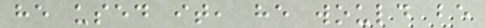he used it, he would be
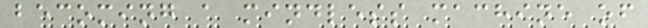becoming a mindless machine of
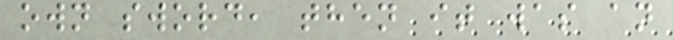own sword, then it was an
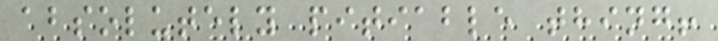absolutely pitiable thing!
